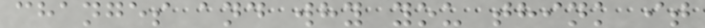changes and why you think it
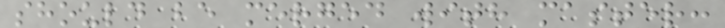should be merged with master:
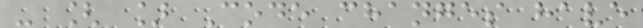- [ ] Code changes have
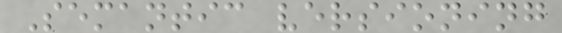Semantic versioning
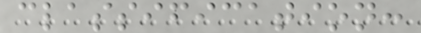classification:
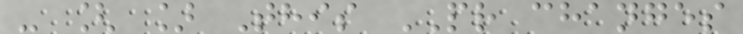- [ ] This PR changes
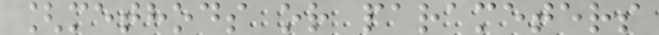[methods or parameters
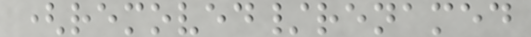(removed/renamed
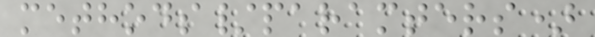methods/paramters)
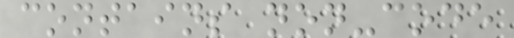contains non-code
